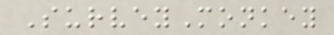SurveyMonkey
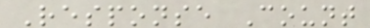Response Count
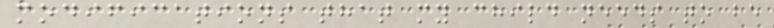modifications that my child needs to be
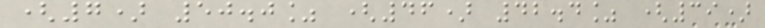(7) 50.0% (46) 42.4% (39)
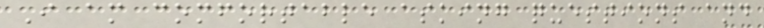I am comfortable asking questions and
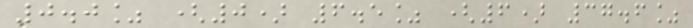0.0% (0) 6.5% (6) 37.6%
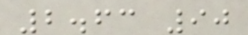2.63 90
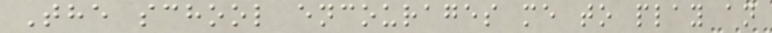The school encourages me to play an
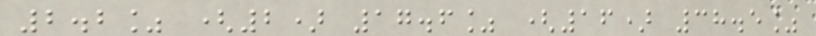2.2% (2) 17.6% (16) 38.5%
